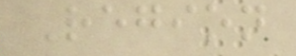Region
